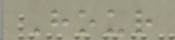Hour
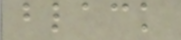black
